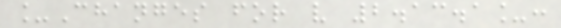_Changes for v 2.13.1_:
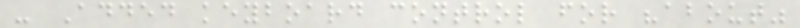- Added keyboard control for "about"
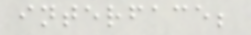interface;
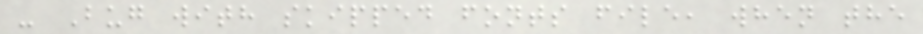- Bug with skipped fonts file, when the
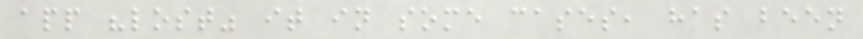app "lost" it in some cases, has been
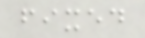fixed
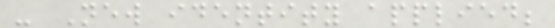- New identity applied;
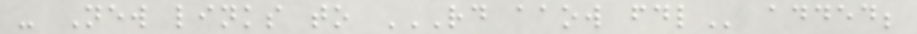- New links to RD AAOW FDL added;
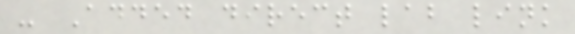- Added direct lab link
